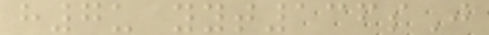h7u yyt136sJ
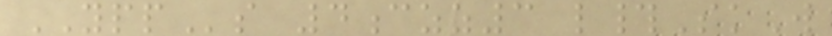YPPs 4czz3 l#SkW
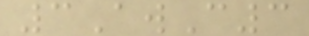3AwC3
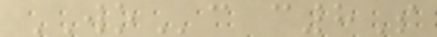WOc c8S
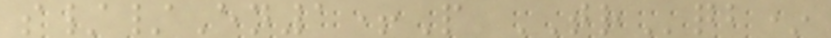s//En1+P TRqb*
